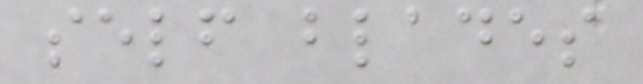self blades
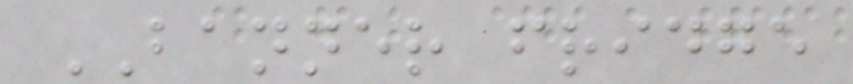BANNER fridge
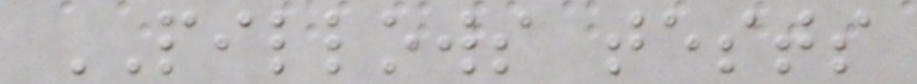PILLOWS tests
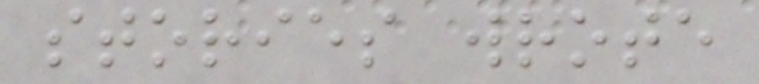stories wrote
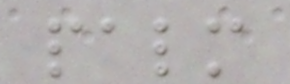palm
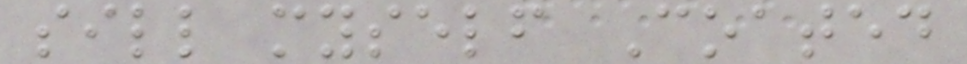sill myself Coated
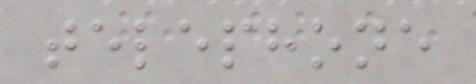telephone
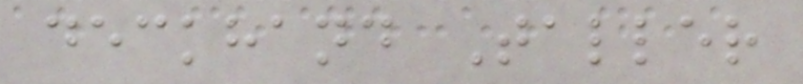deckhand Taller
